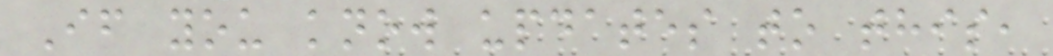If you know updates to this,
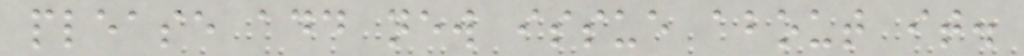please add new issue about it.
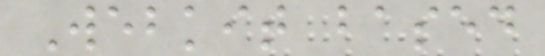Webkit based
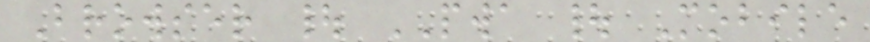Browser | PWA | Mobile
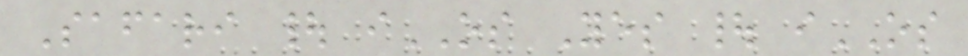Safari | iOS Yes | iOS
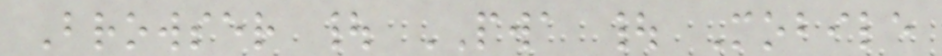Browser | PWA | Mobile
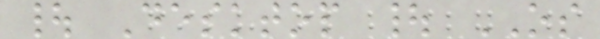| Desktop | OS
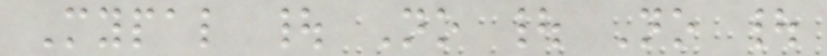Mypal | No | No |
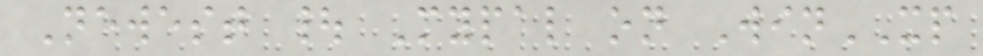Newest | Mypal on WinXP
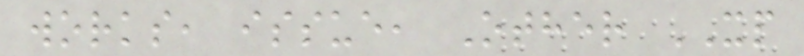works, issue, Other XP
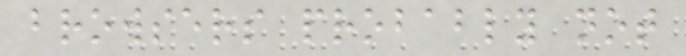browsers probably not
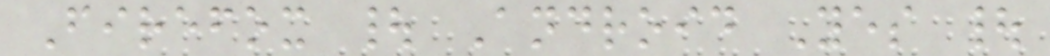Firefox | Android Yes |
